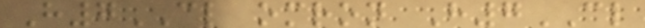H7CL omron H7CL
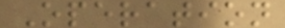Operation
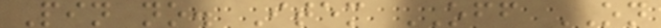Pin no. Item OFF ON
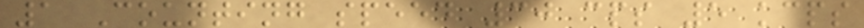1 Counting speed 30 cps 5 kcps
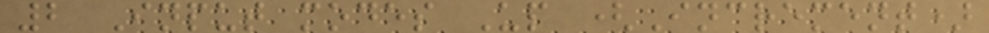2 Input modes Up (Increment)
